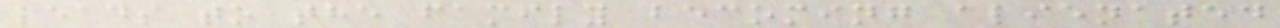leads to the family becoming alienated
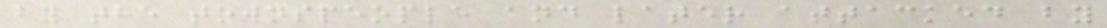by the townspeople and later attacked by
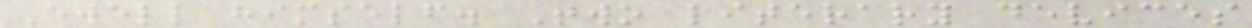Ewell himself. Two literary devices
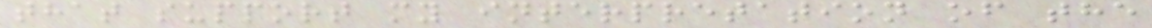that support my interpretation of the
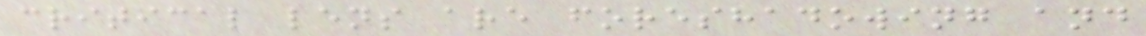critical lens are foreshadowing and
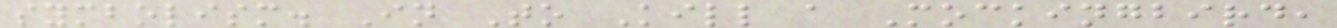symbolism. In To Kill a Mockingbird,
